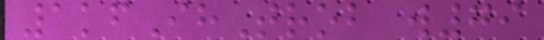1kfIhTrob w79
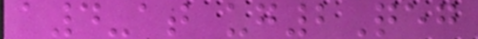a4-at ug2Qeg
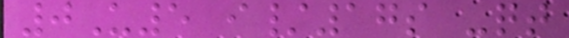0U5 i/17s -qt
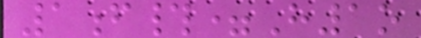1f#=H1o
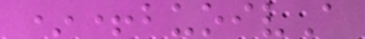*+buoivA
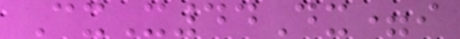CxX44Dx=i
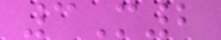3M2
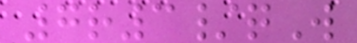7r3/qW
